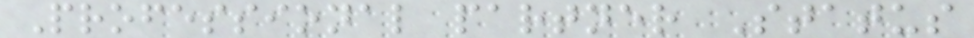Professional partner Status
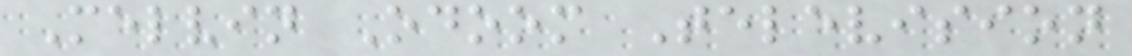Melvin Odoom Television
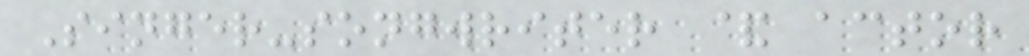Singer-songwriter & actor
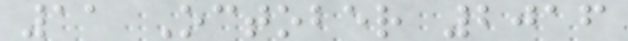11 October 2016
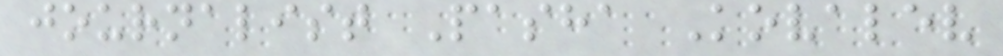journalist Pasha Kovalev
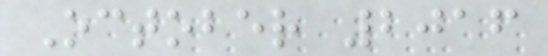October 2016
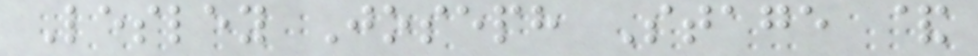Lesley Joseph Stage &
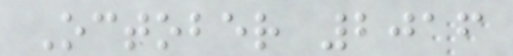October 2016
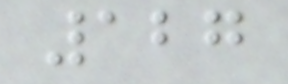127
